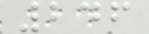246
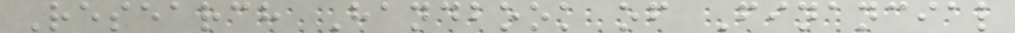Research Handbook of Financial
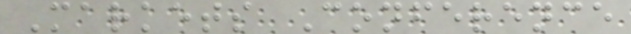Markets Conference
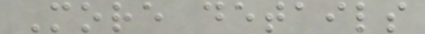More details
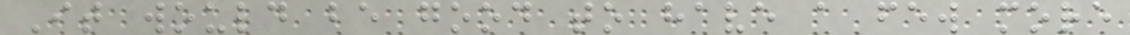It would be good to have a few more
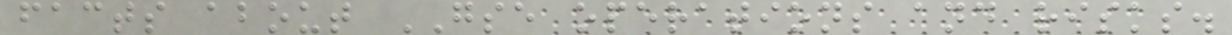facts about GSE operations and risks.
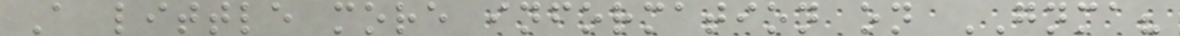A little more information on GNMA?
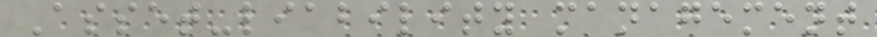Asset-liability management
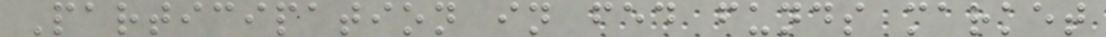Participation in fed funds market
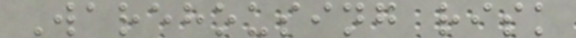Warehousing risk
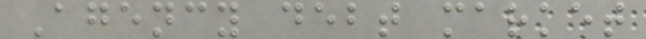Agency debt market
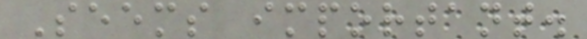Seems important.
